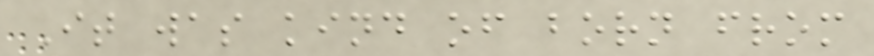It was kind of born from
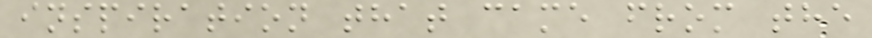inspiration that came from the
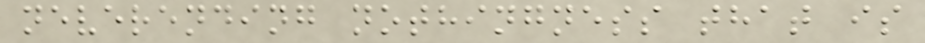neverending nothingness that is
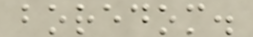boredom.
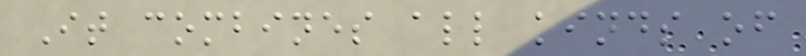It combines all kinds of
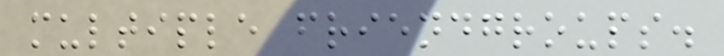multiple friendgroups.
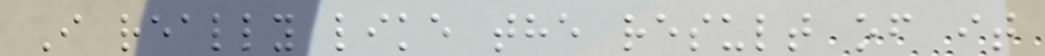I really like the result of it
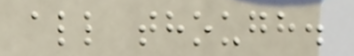all though.
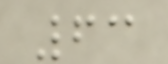63
